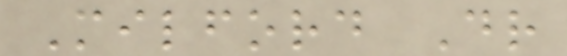Milford Dr
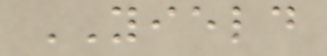YIELD
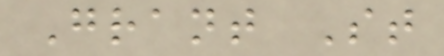Grant St
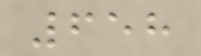658
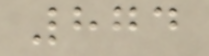874
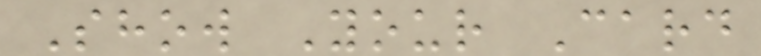Show Your Card
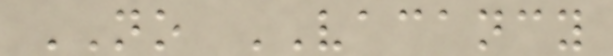NO VACANCY
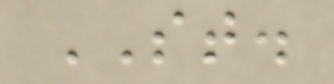ST.
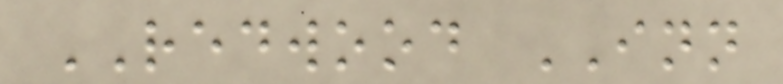REDWOOD INN
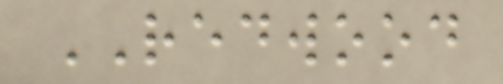REDWOOD
